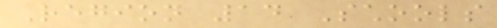Region 14 Schools
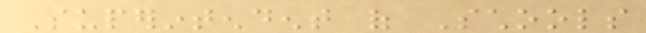Superintendent of Schools
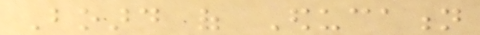Board of Education
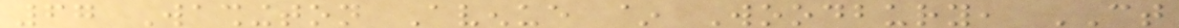67 Washington Avenue ~ Woodbury, CT
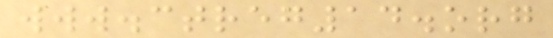www.ctreg14.org
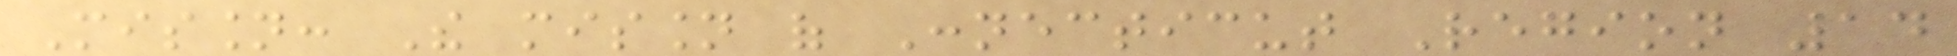Mission: The mission of Connecticut Region 14
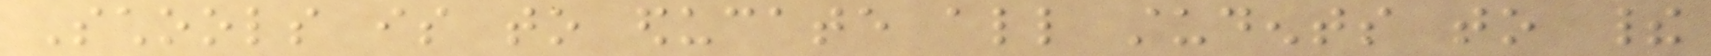Schools is to educate all students to their
